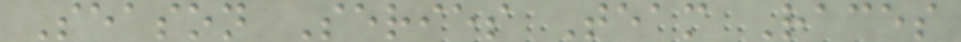Season Series Team Races
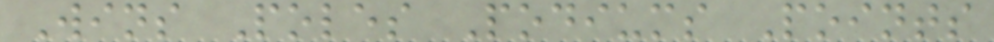Wins Poles Podiums Points
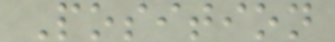Position
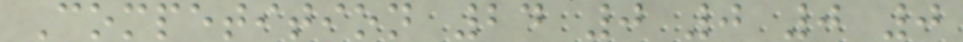Competition 24 0 0 0 0
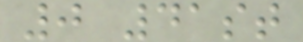0 41st
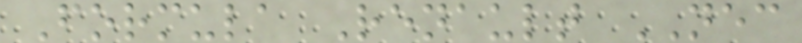Formula Renault NEC
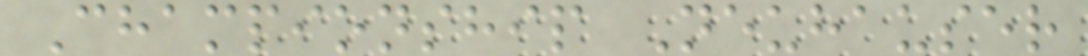Championship Neuhauser
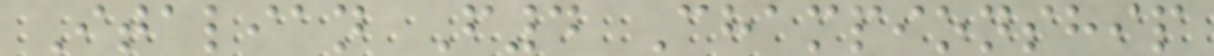Italian F4 Championship
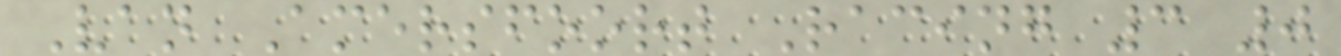Van Amersfoort Racing 3 0
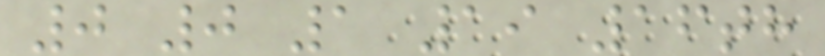0 0 1 19 16th
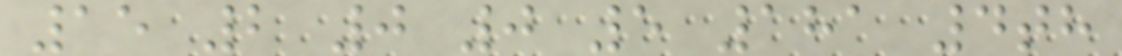15 2 0 0 5 181 4th
